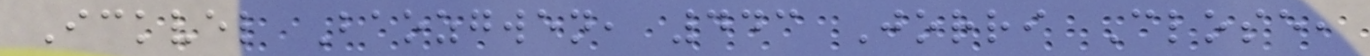Ickvel Baozgwen, 443 Jorri Close,
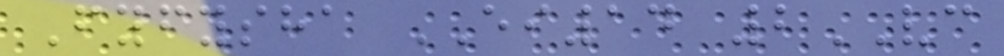Fyfysha EI14 2VC
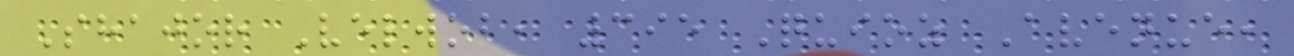Shajor Velwob, 395 Quioz Avenue,
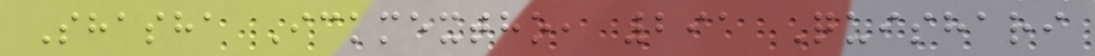Shasha Ickmextho, 291 Quishari
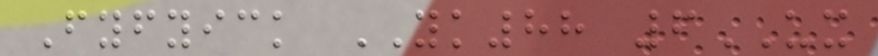Fyfyick YK88 6UX
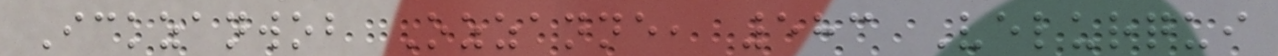Ickzanwob Ozzanne, 583 Velurqui
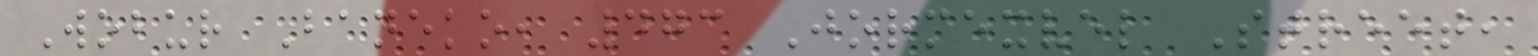Wobur Baneko, 473 Jormexvel Street,
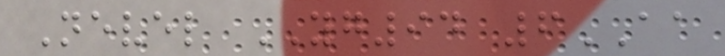Nevel YG94 6AA
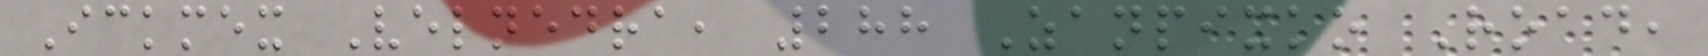Ickmex Velnedra, 288 Zanpixko Road,
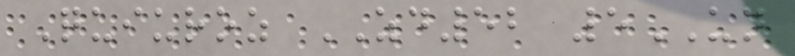Quiuroz ZD52 5UN
